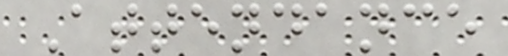Attendance
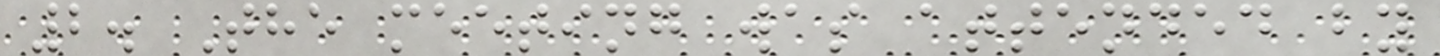2. The meeting was attended by
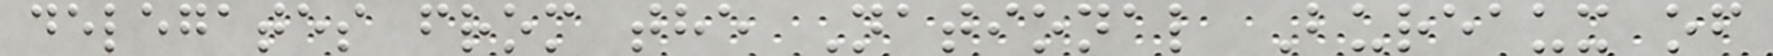delegates from the National Bureaux of
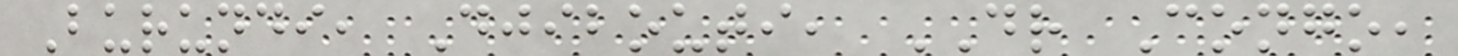Burundi, Djibouti, DR Congo,
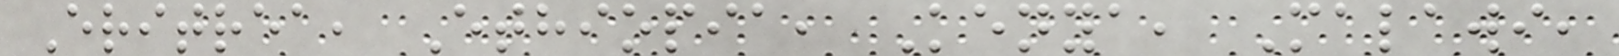Eritrea, Ethiopia, Kenya, Malawi,
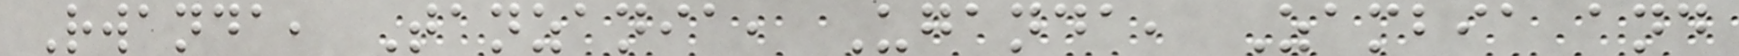Rwanda, Tanzania, Uganda, Zambia and
